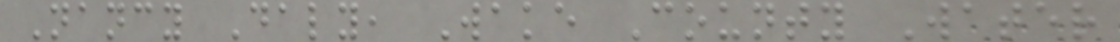Nancy Daly, Wake County Water
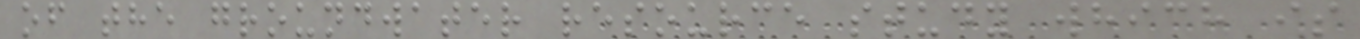of the groundwater resource study which is
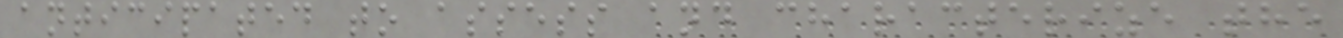anticipated to assess and characterize the
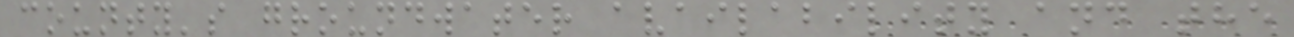county's groundwater availability and the
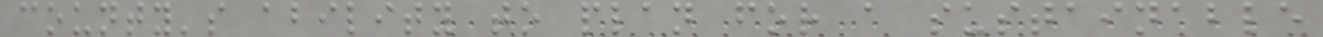county's ability to plan for a sustainable
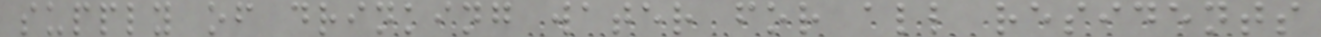supply of drinking water for all residents
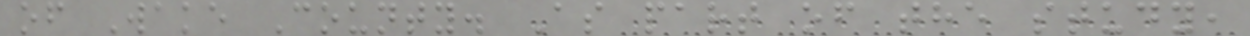of Wake County. As part of the study,
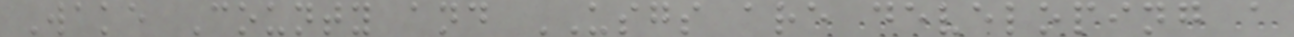Wake County and USGS are developing a
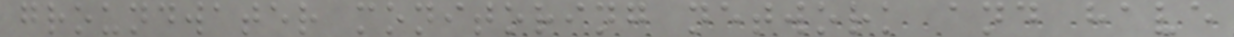groundwater monitoring network and have
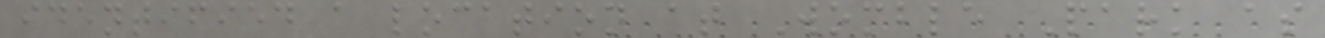identified a location at Womble Park as
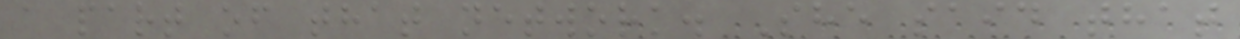a part of that network. She said that
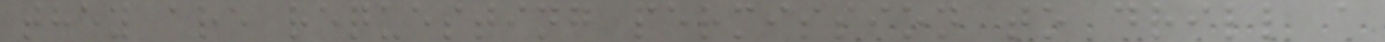they are requesting permission to drill a
